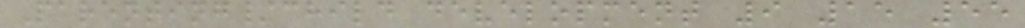Parenting/child development 9 15 55
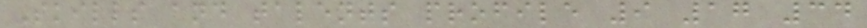Skills and talents profile 9 17 34
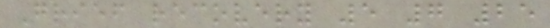Grief recovery 5 7 25
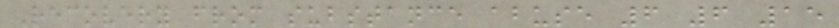Recovery from substance abuse 6 6 15
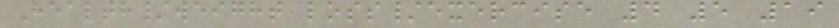Health/weight loss/exercise 4 5 19
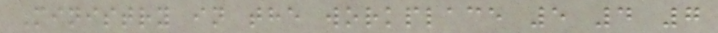Ministry in the workplace 5 4 7
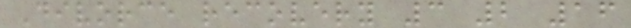Divorce recovery 3 2 16
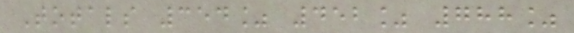Totals 354% 452% 788%
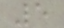5
